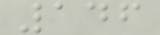146
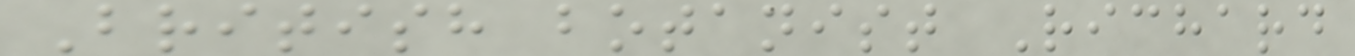British botanist Richard
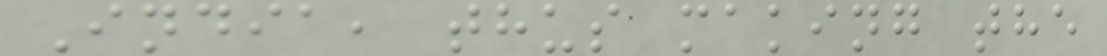India, thus making the
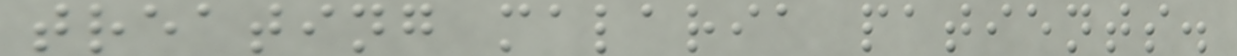treating malaria patients.
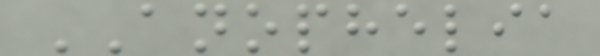ANOPHELIA
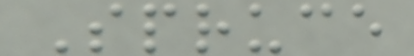Spruce
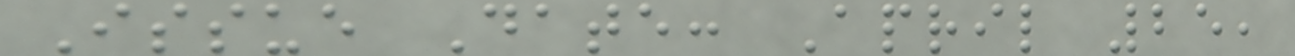Issue Date: April 25,
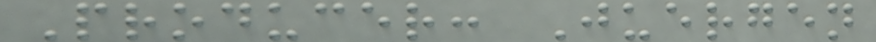Producer: Juergen
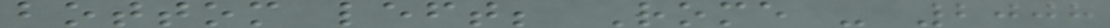bottom left; Rome - 2008
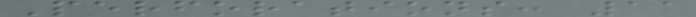Perforations: 11
